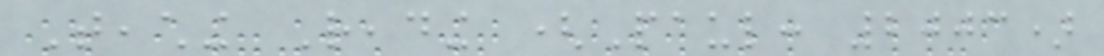Teaching Reading (Paul: 2003)
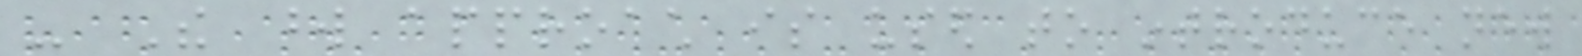- The word approach is used to introduce new
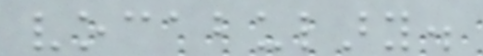vocabulary.
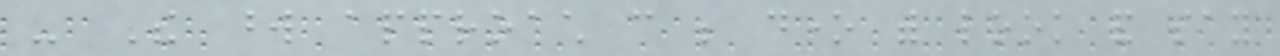- The word approach can be done with look and say
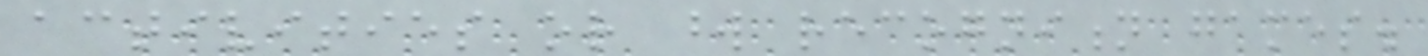activities or word recognition games.
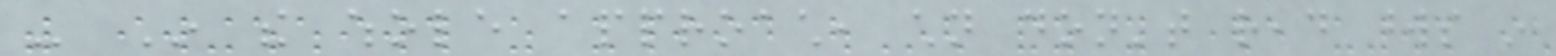- In the whole approach, children don't read words in
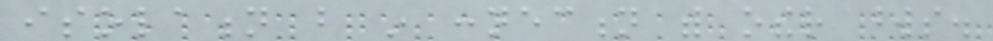isolation but in connection with other words.
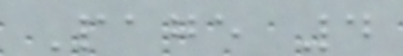Page 4
